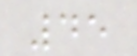45
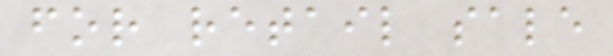for retail sale
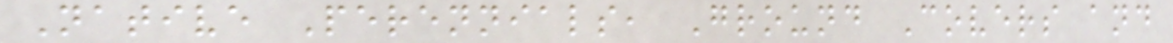Native Perennials, Ground Covers and
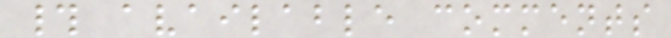# available comments
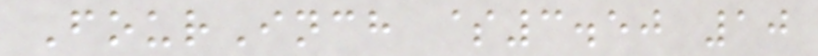FourInch $3.50 10
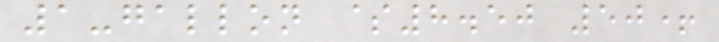1-gallon $8.50 50+
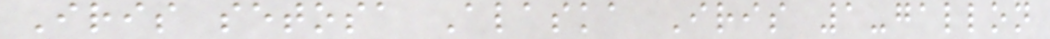Iris setosa Alaska Iris 1-gallon
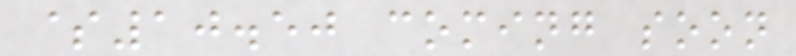$10.50 coming soon
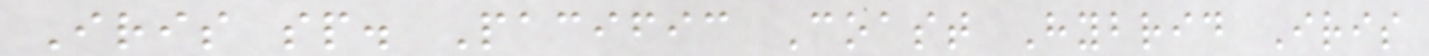Iris sp. Pacific Coast Hybrid Iris
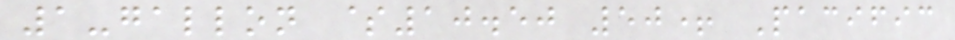1-gallon $10.50 50+ Pacific
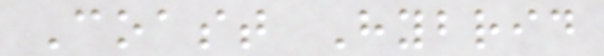Coast Hybrid
